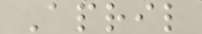April
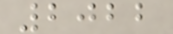2022
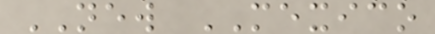NEW MEXICO
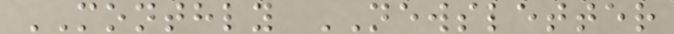MONTHLY NEWSLETTER
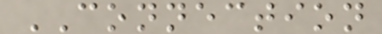CONNECTION
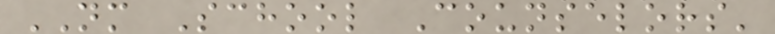NM School Counselors'
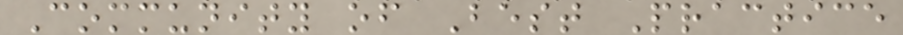Community of Best Practice
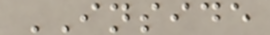INSIDE
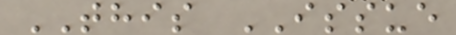THIS ISSUE
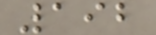192
